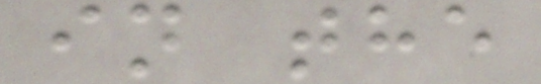in the
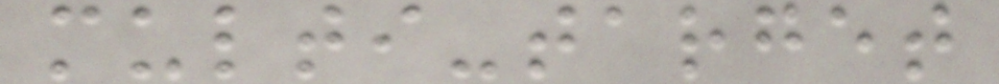multi-target
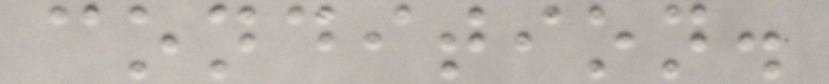condition.
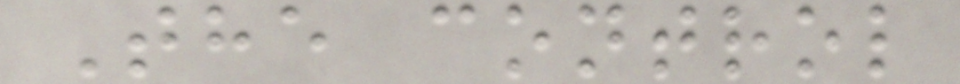The control
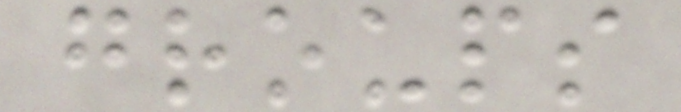groups
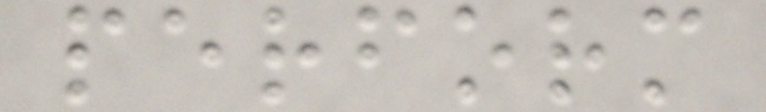perform
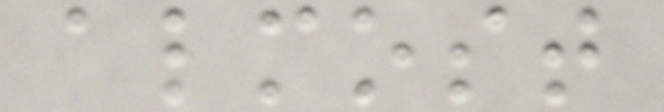almost
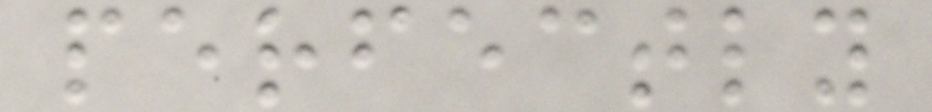perfectly
